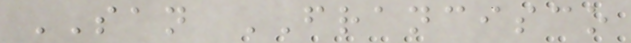SAN FRANCISCO
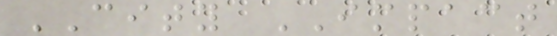CITY IMPACT
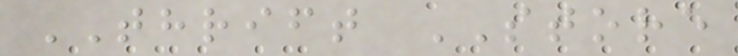THRIFT STORE
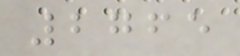2765
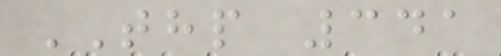THP 341
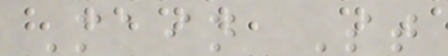Main St
